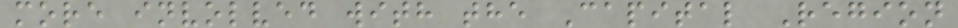more involved with the Capital Region
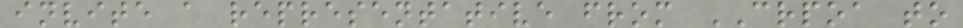invite a representative from CRPOA to
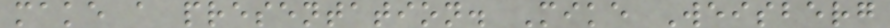make a presentation. Mike Weisberg
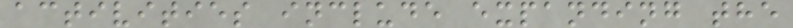activities include expanding the
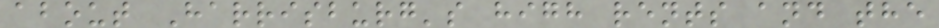about Harrisburg's high rents and the
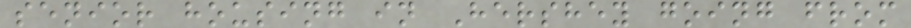senior housing in Hershey going from
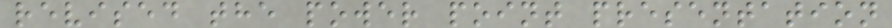revised the power point presentation
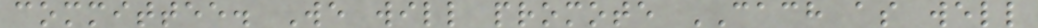committee. We will promote CACH as well
